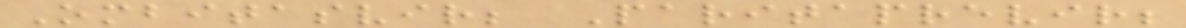Ombitasvir; Paritaprevir;
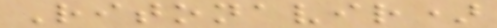Ritonavir)
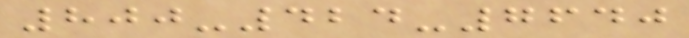800-424-7640
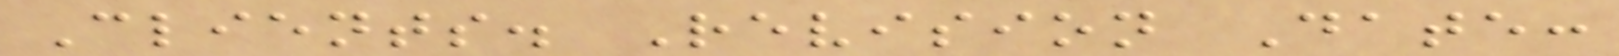Clients. Revision Date:
